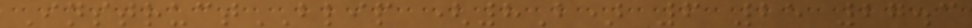InstructBLIP (8B) 6 25 27.3
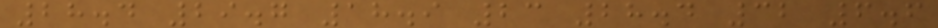28.4 29.7 18.9 23 28.4 32 6.6
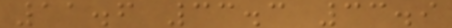11.6 33.3 33.9
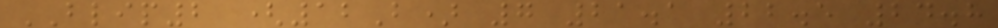BLIP2 (12B) 7 21.1 22.5 24.8
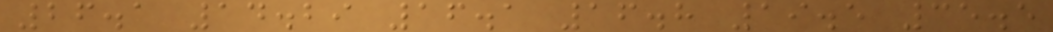26.1 14.29 16.1 16.8 19.5 35.5
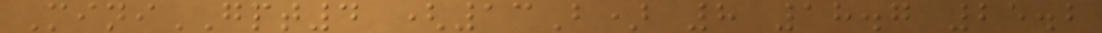MiniGPT4 (13B) 8 18.7 25.2
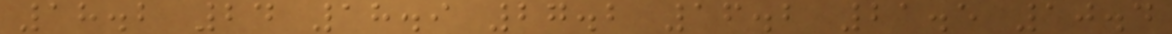18.2 24 18.9 27.2 16.2 21.5 10.4
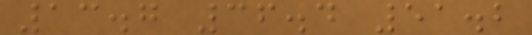13.7 36.4 51.2
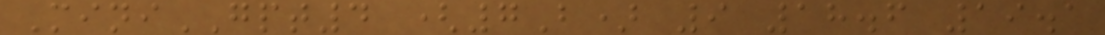MiniGPT4 (7B) 9 18.6 19.1
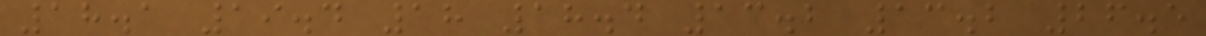18.1 19.4 18 18.4 13.2 13.2 26.5
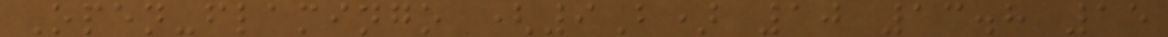Open-flamingo (9B) 10 13.8 15
